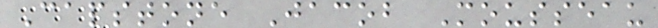Capstone Jacob Mousseau
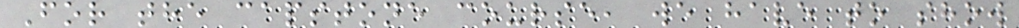For the capstone course, we have to show
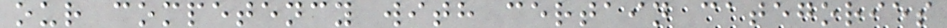our competency with certain categories
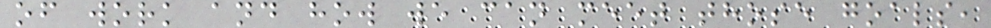of work and how we can meet those goals,
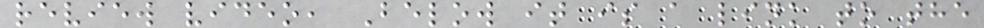review video, Below it is a link to the
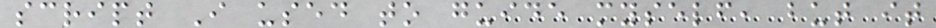script I used to guide myself, but it
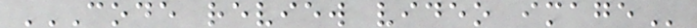CODE REVIEW VIDEO IMAGE
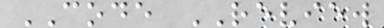CODE REVIEW
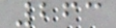263
